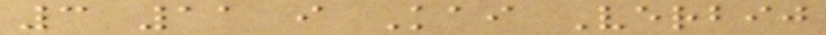3 11 i Kai Verbij
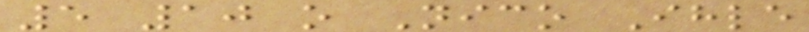5 10 o Nico Ihle
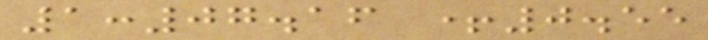1:07.16 +0.55
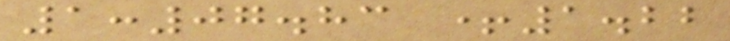1:07.83 +1.22
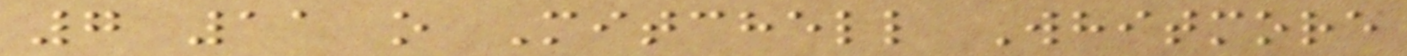7 11 o Mitchell Whitmore
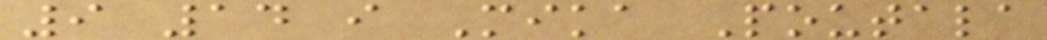9 14 i Mika Poutala
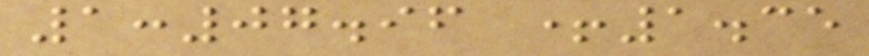1:07.96 +1.35
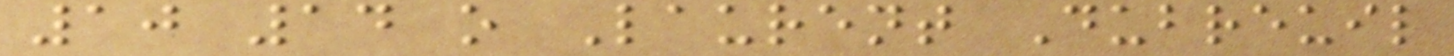10 14 o Laurent Dubreuil
